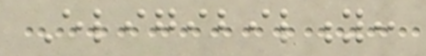Eligibility:
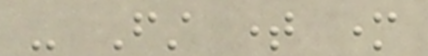- First time mother
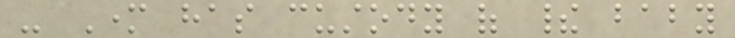- Mother has custody of their baby
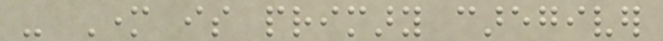- Mother is primary caregiver
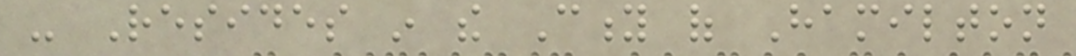- Resides in the City of Hamilton
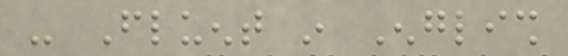- Fluent in English
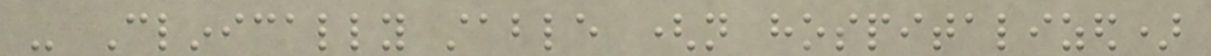- Clinically stable (not hospitalized)
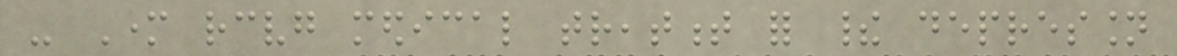- Mother receiving medical treatment for their depression
